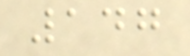147
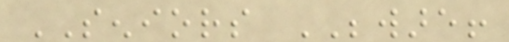SENIORS BEWARE!
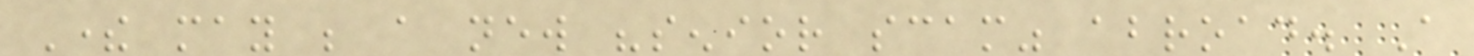There may be a new "senior scam" abroad. A
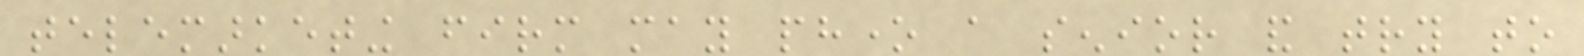telemarketing firm may phone a senior and try to
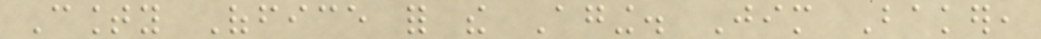County Office for the Aging. Jim Baker,
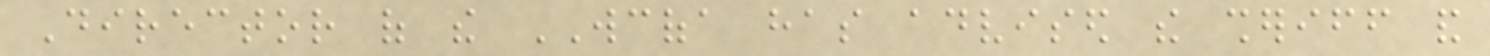Director of the WCOFA has advised the sheriff and
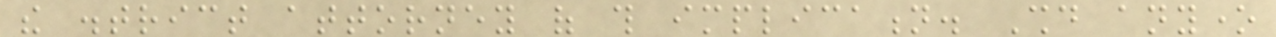the district attorney of this implication. Should anyone
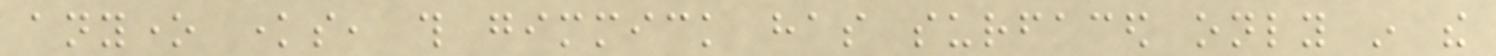anyone knows, this gimmick has surfaced only in the
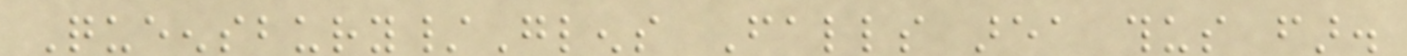Queensbury/Glens Falls area thus far.
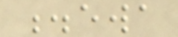.ewa
